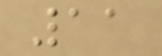11
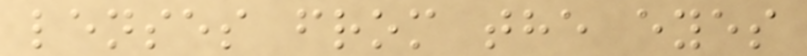lenses from the eyes
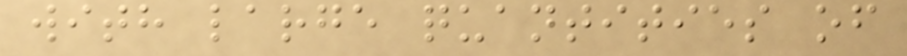with large quantities of
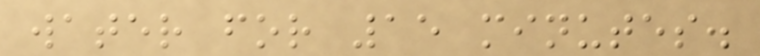water for 15 minutes.
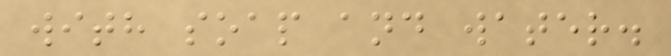with soap and water.
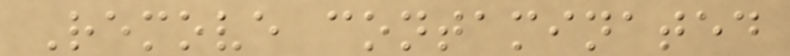Remove contaminated
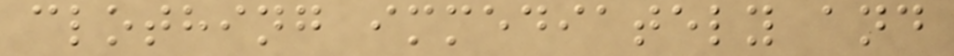clothing immediately and
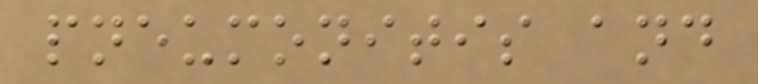pneumonitis and
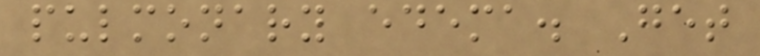pulmonary edema. Get
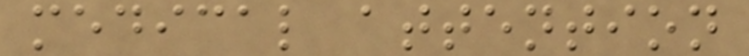medical attention
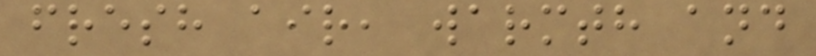fresh air, warmth and
